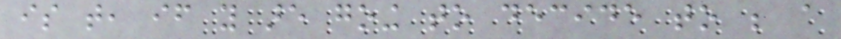is that, if you are going to decide to be a
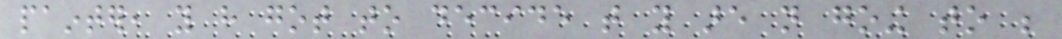painter, you have got to decide that you are not going to be
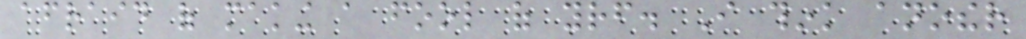afraid of making a fool of yourself. I think another
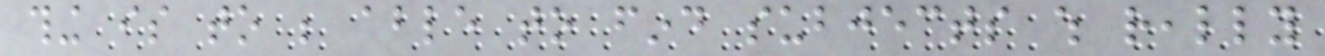thing is to be able to find subjects which really
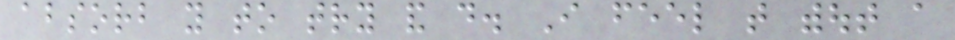absorb you to try and do. I feel that without a
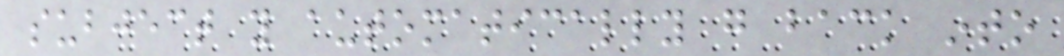subject you automatically go back into
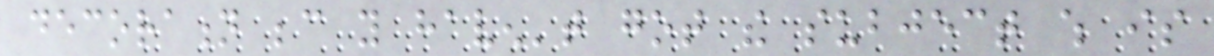decoration because you haven't got the subject which is
